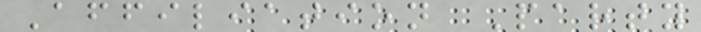Affiliation Party
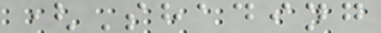(Shading
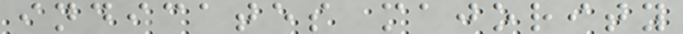indicates majority
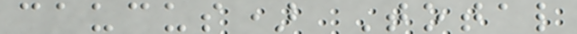caucus) Total
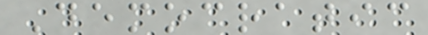Democratic
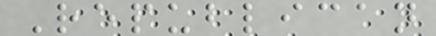Republican
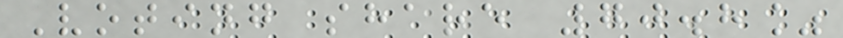Voting share 70.8%
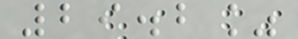29.2%
